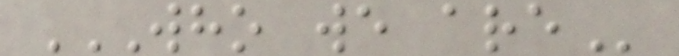WHO WE ARE
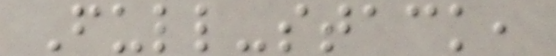Full-stack,
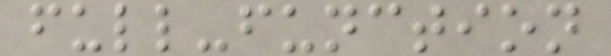full-function
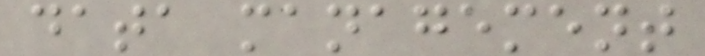data management
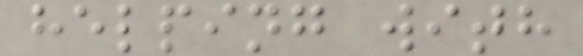helping with
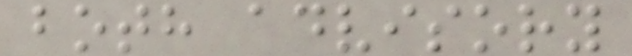both advisory
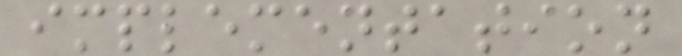implementation
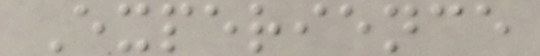Experience
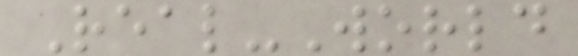Real-World
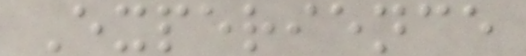Experience
